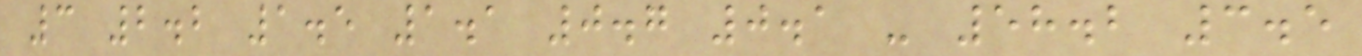3 2.2 1.5 1.1 0.7 0.1 - 58.2 3.5
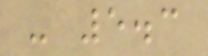- 5.3
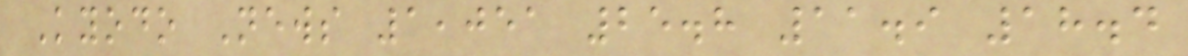Kyodo News 1,051 25.8 11.9 18.4
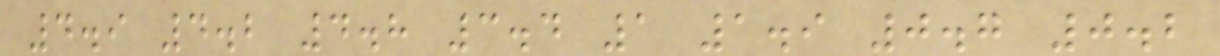4.9 4.2 4.8 3.4 1 1.9 0.7 0.2
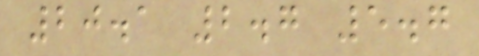20.1 2.7 5.7
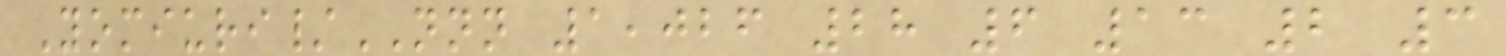Yomiuri/NNN 1,026 28 6 13 2 3
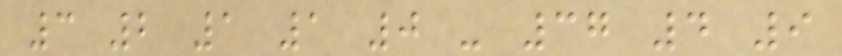3 2 1 1 0 - 37 4 9
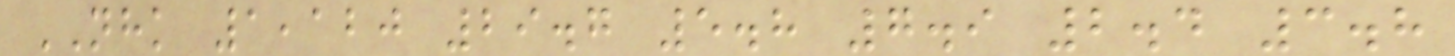NHK 1,120 29.7 5.8 7.9 2.4 3.8
